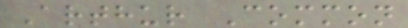Arthur Common
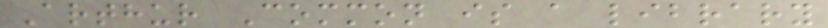Arthur Common is a library
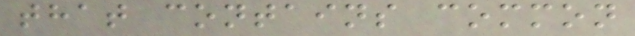that contains common
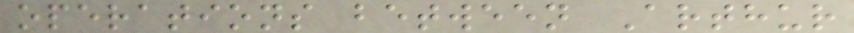operations between Arthur
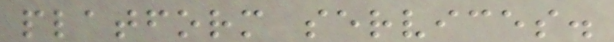platform services.
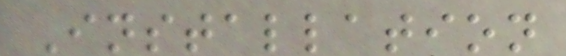Installation
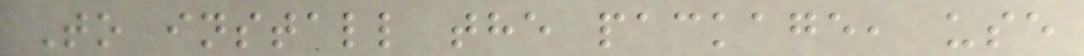To install the package, use
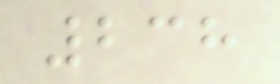238
